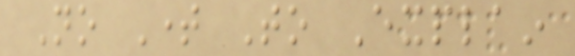No Time To Explain
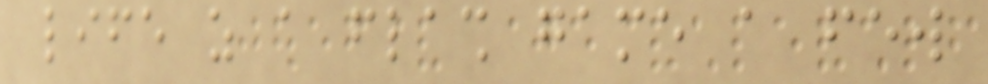life as a flash game a few
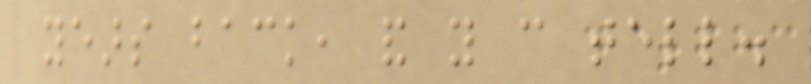years back, and you can tell.
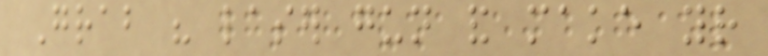Grab his laser gun and make your
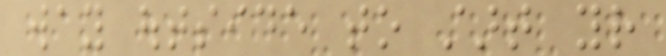way outside to start your
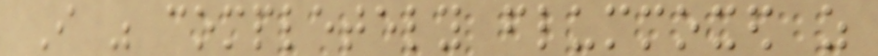I was completely flummoxed as
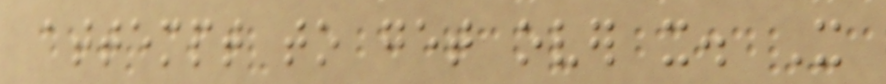attempt to get over it. It
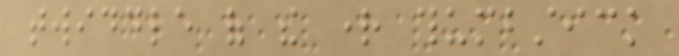twiddle of the right thumbstick
